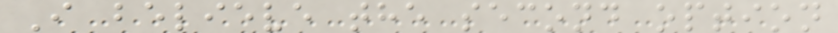I believe the second option
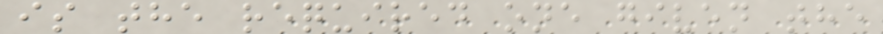is the required one given the
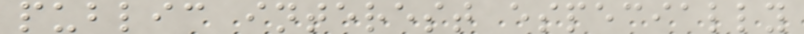public interest especially
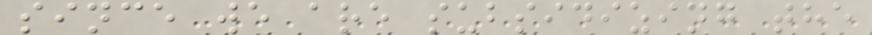since we are subsidizing the
